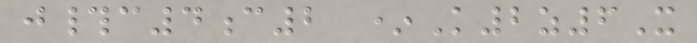j#c4c2 *K2z6X
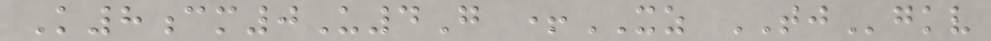K8cm0U4G +XZ TJgkv
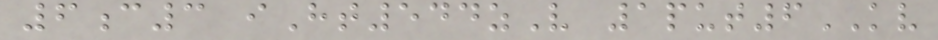6c3 iHt544zV 1put6KV
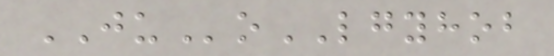JUoLGYHOB
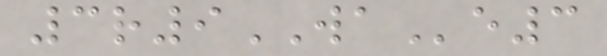3r9WAe3
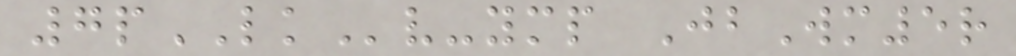7pLKv-ymp JbWm5r
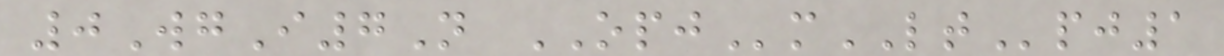0WgI7N OPJmLTpj1
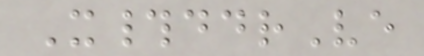X#ddrVe
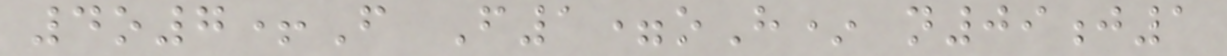4o7+F F1=oH* n09j1
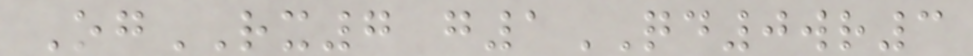OgRX7 g1QD0wr3
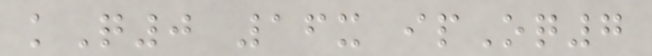kQ0 16x ipOq7
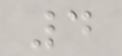4
